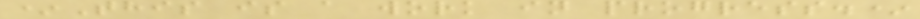*This is a work in progress.*
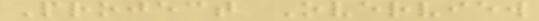Project Overview
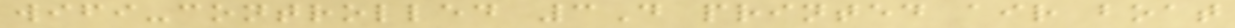wifi-controlled 3D printed air boat
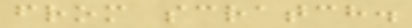from scratch.
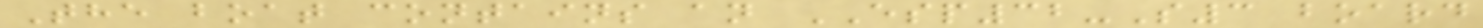The boat contains an ESP32-S3 board
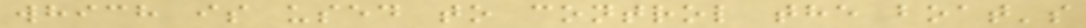which is used to control the boat's
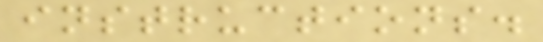instructions.
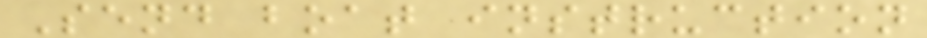Send boat instruction
